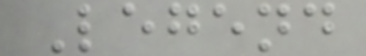Legend
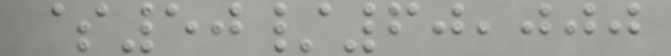$50/60,000
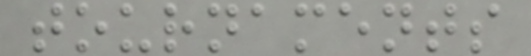tournaments
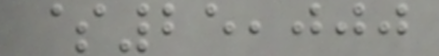$25,000
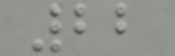22
